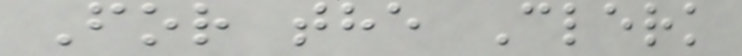For the Clerk
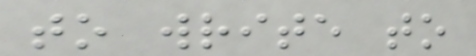to write to
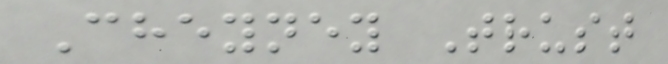Cheyney Trust
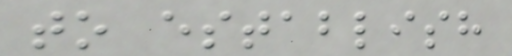to establish
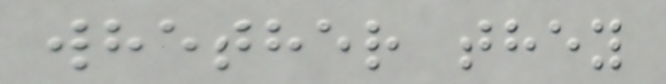whether they
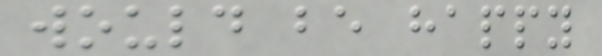would be happy
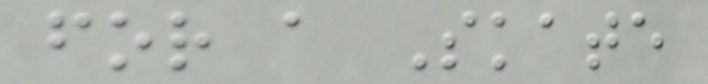for a Skate
